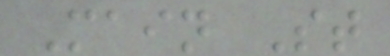Main St
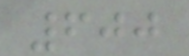600
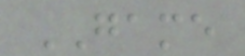GAME
